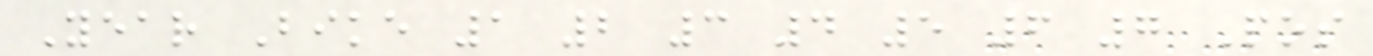Year Bike 1 2 3 4 5 6 7 Pos
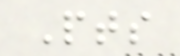Pts
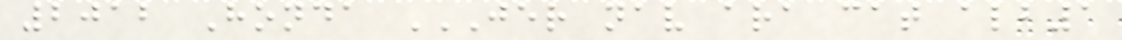2012 Honda JER NAV ARA CAT ALB1
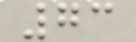73
